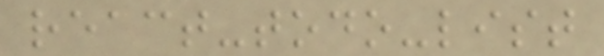react-todo-list
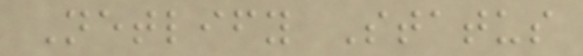Netlify Status
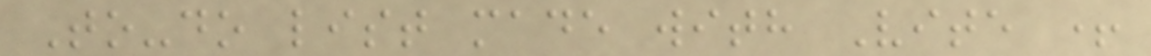To-do list made with Vite +
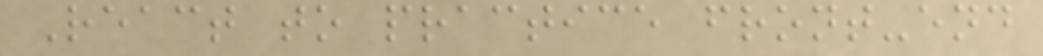React to practice front-end
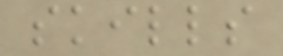skills
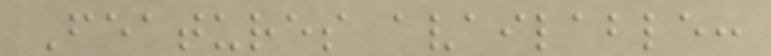Features available:
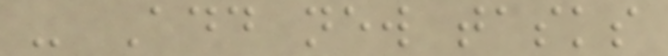- Add new tasks
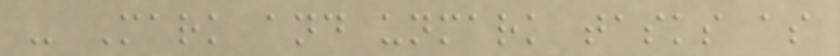- Mark and unmark tasks as
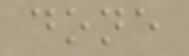done
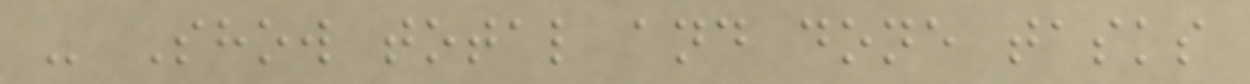- Show total and done tasks
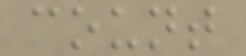count
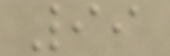99
